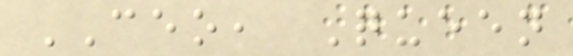CEO, Queen
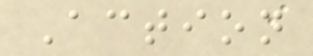Action
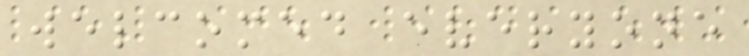welcomed everyone
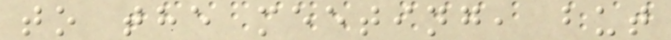to the meeting, but
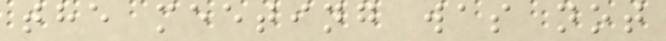the meeting was not
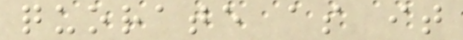quorate as it
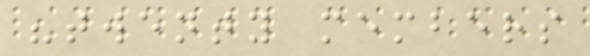"twenty members
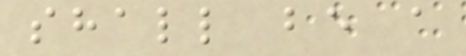shall be a
